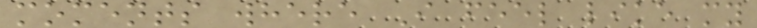moments where I feel like my
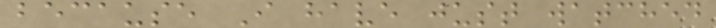because I have just watched
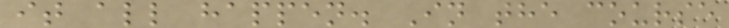it all happen. In the course
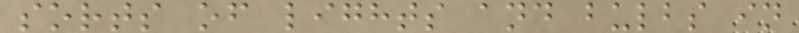sorts of lights and bulbs in
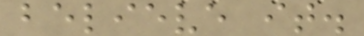believe it.
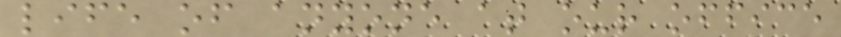life of anyone at our office
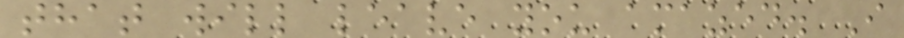that will leave you amazed. I
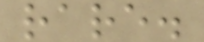rare.
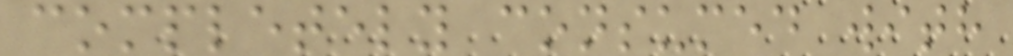completely consumed with
